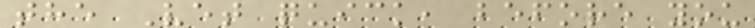the Vet quick, before you
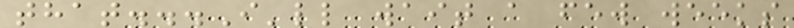that...I'll wait a few weeks
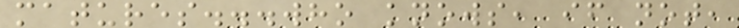matures...who knows, if not,
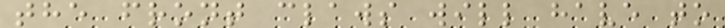the front claws will have to
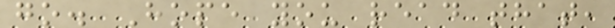go. Hope you read that,
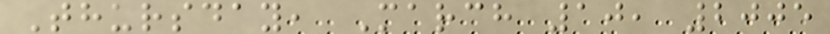Thursday, March 10, 2005
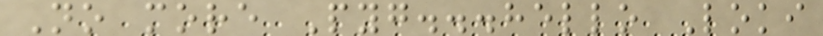No more Pyg...hello Loki
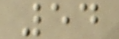54
